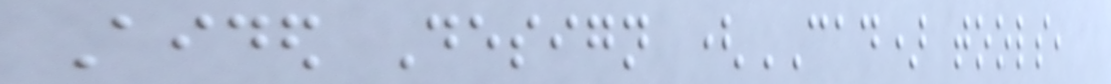Aided Design (CAD) tools,
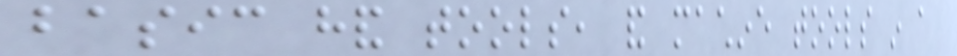basic hand tools, and machine tools in a
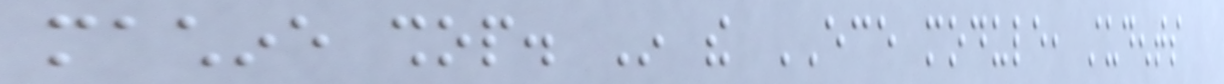machine shop. In the ECE module, students
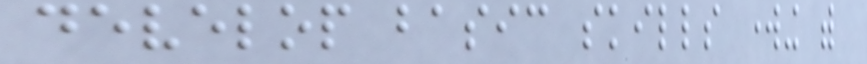develop basic skills working with
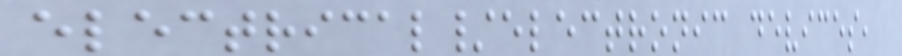electrical/electronic devices,
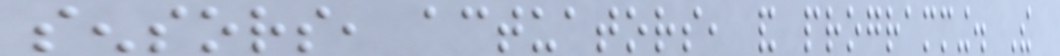sensors, actuators, and programming. The
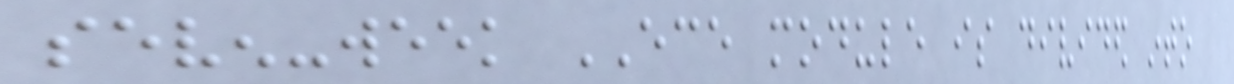seven-week ECE module is divided into
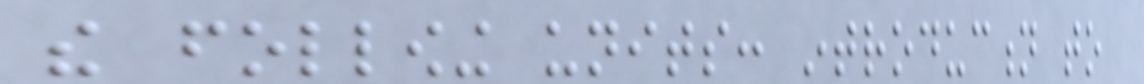the following units: introduction to
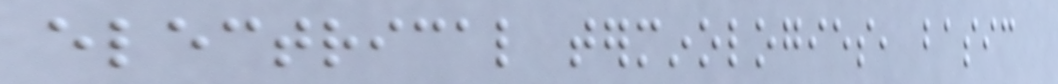electrical terminologies, basic
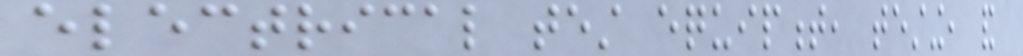electrical test equipment, testing, and
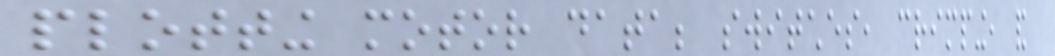plotting motor data; switches, crimping, and
